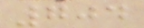704
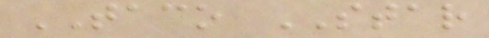TACO STAR
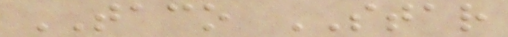TACO STAR
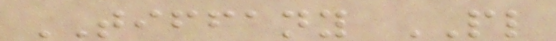TIFFANY PL
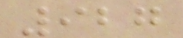927
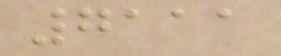7111
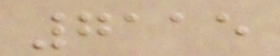7115
